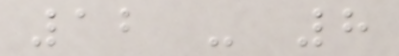12 - 8
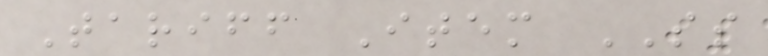Tariff Item SS
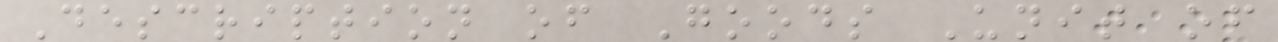Description of Goods Unit of
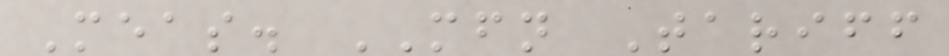Meas. MFN Tariff
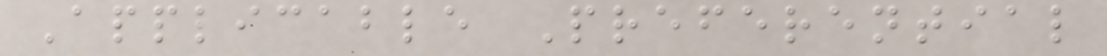Applicable Preferential
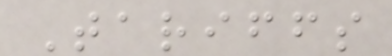Tariffs
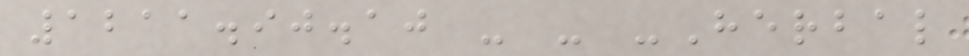1211.90.10 - - -Herbal
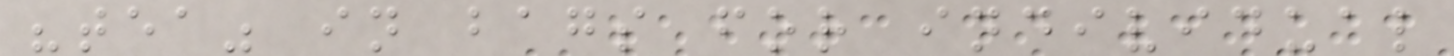"tea" in bags for individual
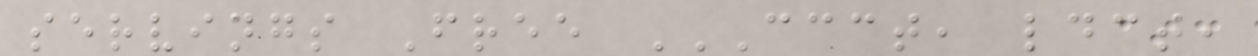servings Free CCCT, LDCT,
